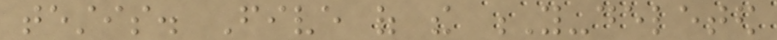testis. Five of the Y-deleted
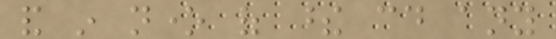and in none of these could any
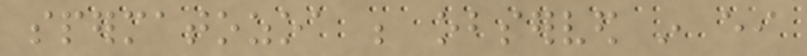spermatozoa be observed in either
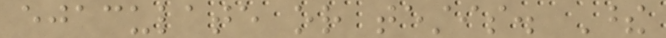ejaculate or testis. These
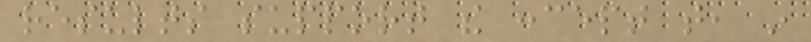results support the concept that, in
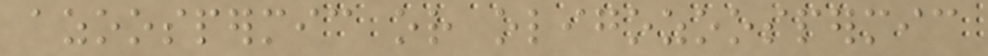azoospermic or oligozoospermic
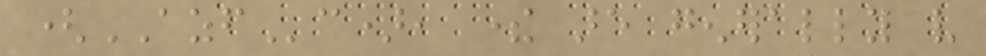(AZFc), there are generally very
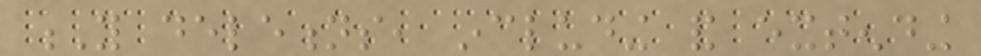Y deletions, including and extending
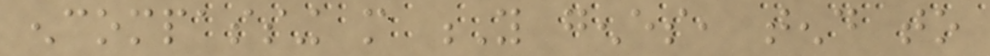encompassing more Y genes, tend to
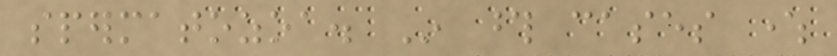spermatozoa. In those cases where
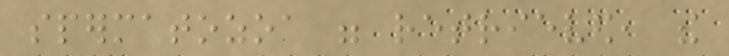spermatozoa were retrieved, the
